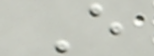E
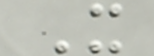X
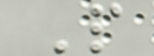P
